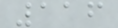116
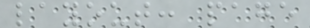layout: page
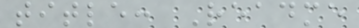title: Readme
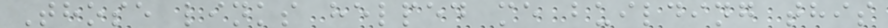Those links helped me building this
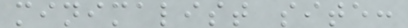minimalist site:
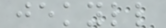jekyll
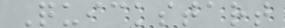Quickstart
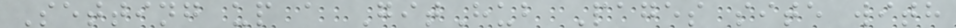Setting up a GitHub Pages site with
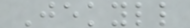Jekyll
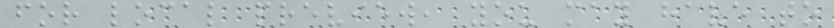for local preview, you may have to
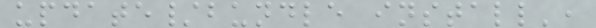update/bundle install',
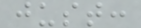just:
